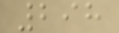298
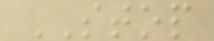STOP
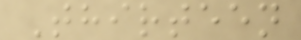Thirteen
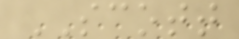SCOTT
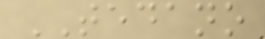TEDANO
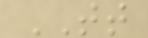TT
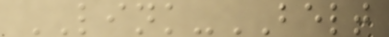LINK-BELT
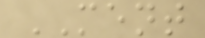MENT
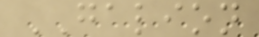GALION
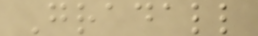Gradall
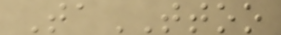TaTTOO
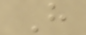H
